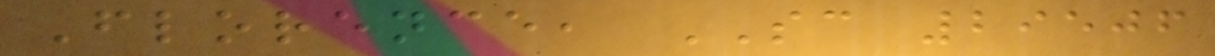Florence, SC 29506
